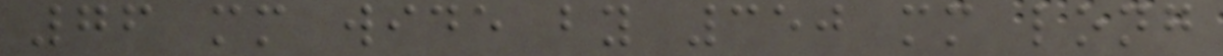76 mm wide by 350 mm long
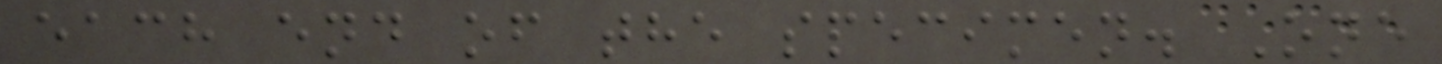each end of the specimen. One
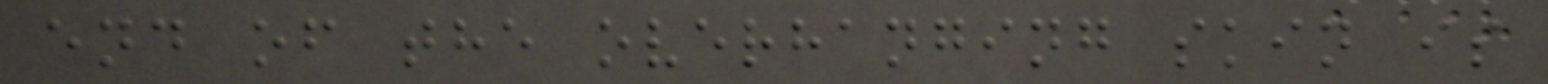end of the overhanging skin is
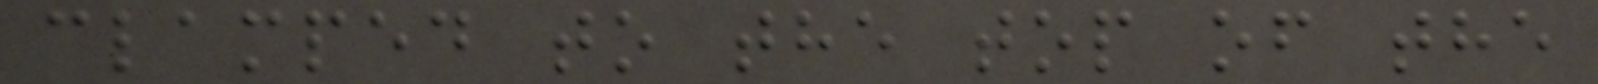clamped to the top of the
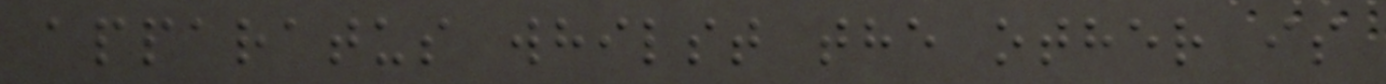apparatus whilst the other is
